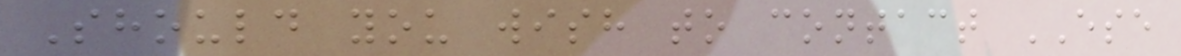Should you wish to contact ESE
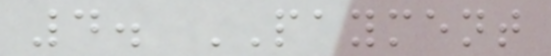4. PAYMENT
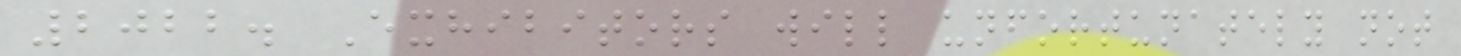2022. Exhibitors will unfortunately not
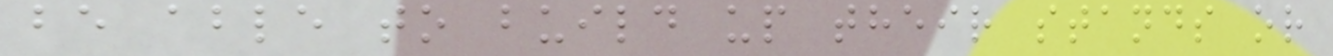be able to build up their stands or
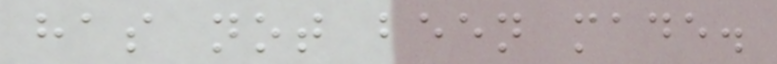has not been made.
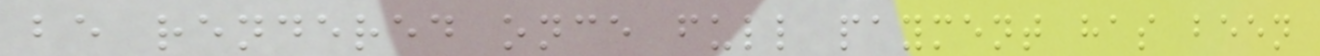be rendered once full payment has been
